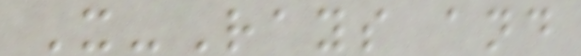X-Rays and
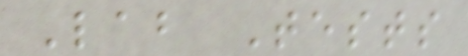Lab Tests
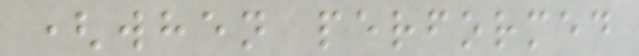(when performed
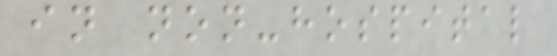in non-hospital
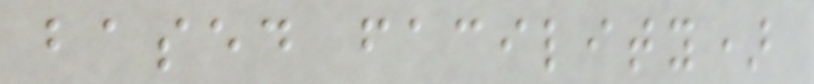based facility)
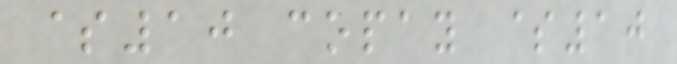$10 copay $10
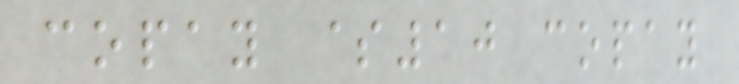copay $10 copay
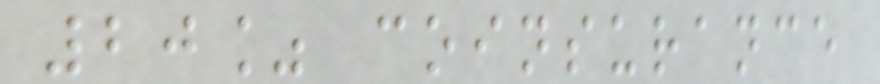20% coinsurance
